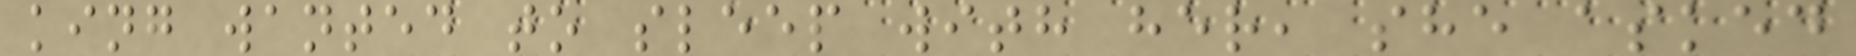king wanted to sleep with her, she asked
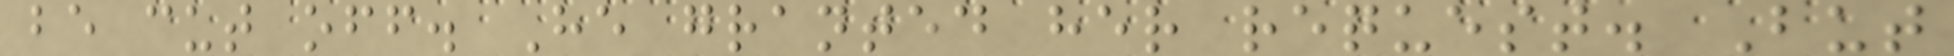be cut off. He granted her request. But
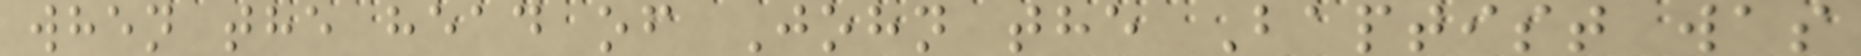when the head of John the Baptist was
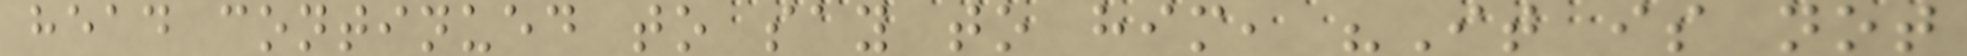head continued to say to him, "It is not
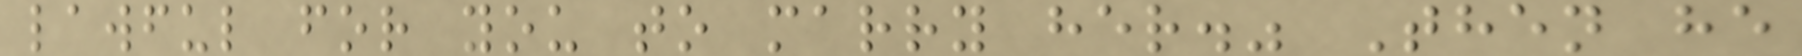lawful for you to marry her." Then he
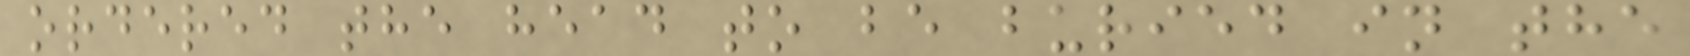ordered the head to be buried in the
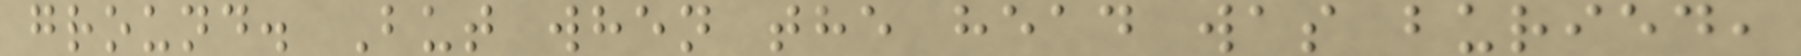ground. But when the head was buried,
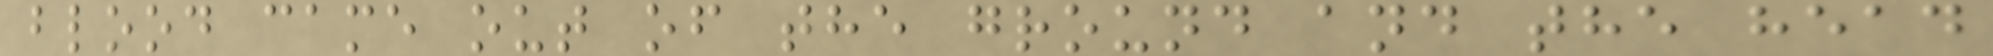blood came out of the ground and the head
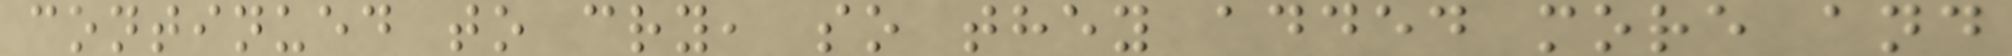continued to cry, so they added more and
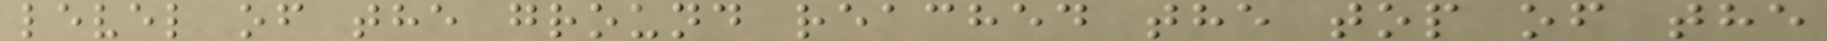level of the ground reached the top of the
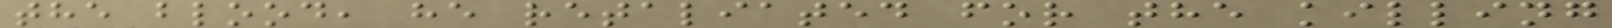the blood, he retaliated for the killing
